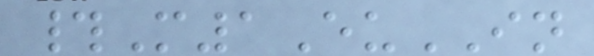#M1EuIN
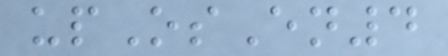upOsEn4
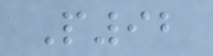P92
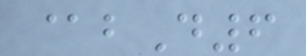@bD6
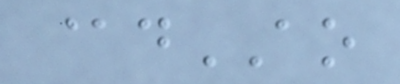@dAO
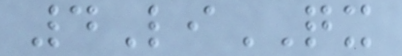4LiQX
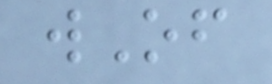wOf
